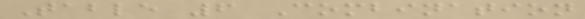Table 6 Combination
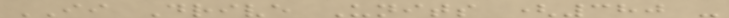II Drive Units (380 -
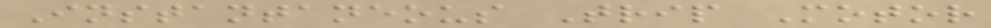Instantaneous Trip Motor
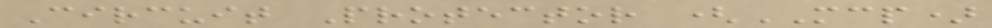Circuit Protector (MCP)
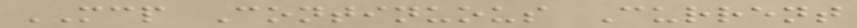MCP Continuous Current
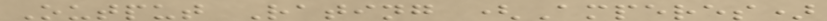Output Rating (Amperes)
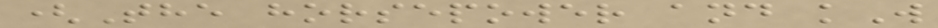(The horsepower and kW
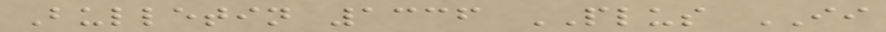Bulletin 1336 PLUS II
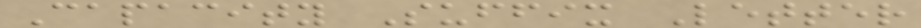Capacity Suffix Letter
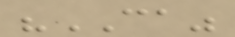"CA"
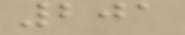201
